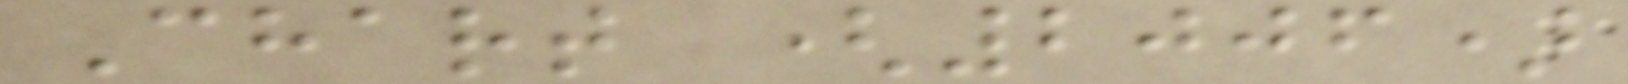Chart (2006)
